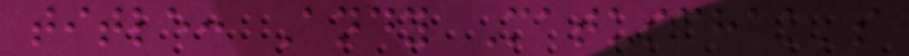title: Andy Matuschak's
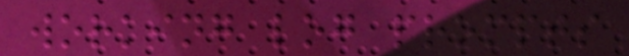working log prompts
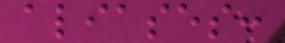aliases:
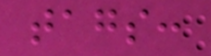tags:
